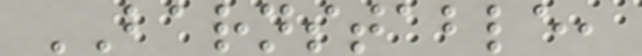BARNSTABLE,
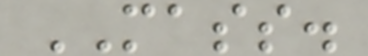MASS.
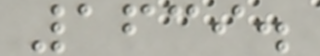1639.
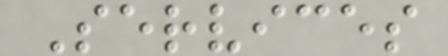Services
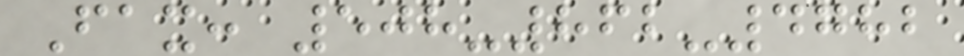Fax: 508-862-4782
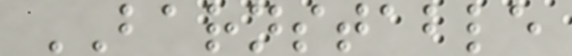BARNSTABLE
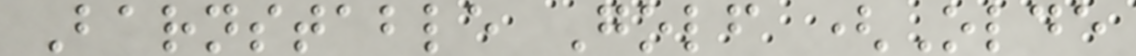Barnstable Golf (Olde
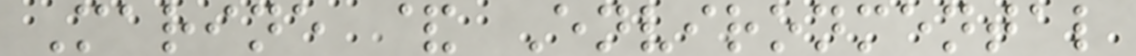Marine & Environmental
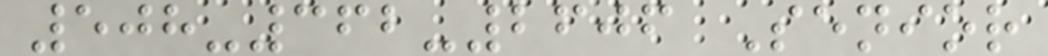508-362-2606 Senior
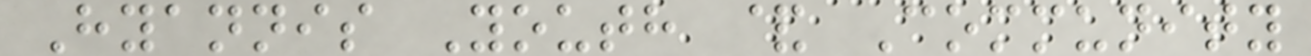Hyannis Youth & Community
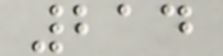214
